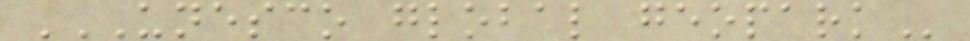UNESCO GLOBAL GEOPARK
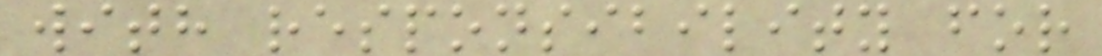with responsibility for
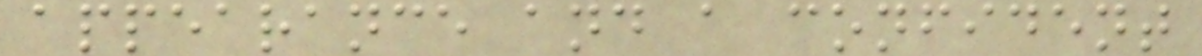appearance and a confident
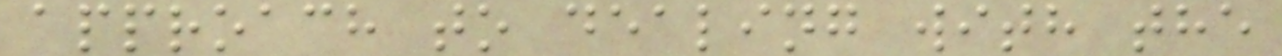approach to dealing with the
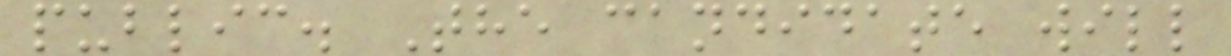public. The candidate will
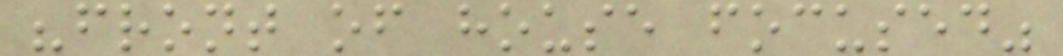"front of house focused"
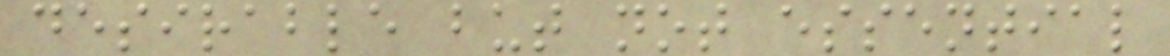desirable but not essential
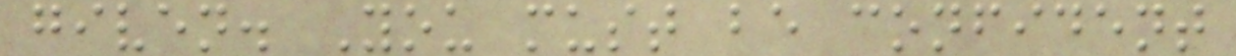given. You must be confident
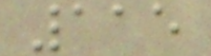115
